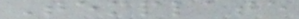Template
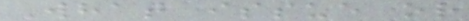What issue or
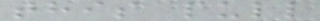this pull
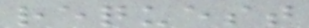request
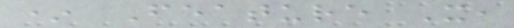* Feature X,
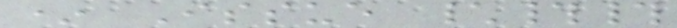* Issue \##
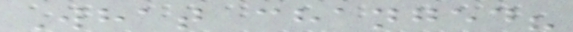What changed?
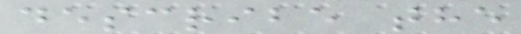describe the
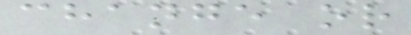change or
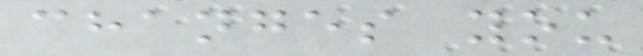changes you
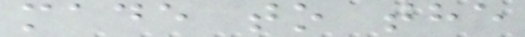made to the
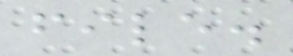file.
